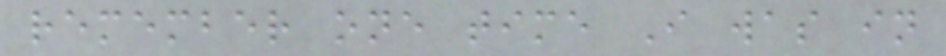remember one time I was in
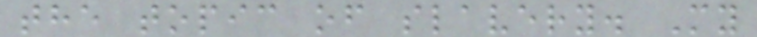the topic of slavery. My
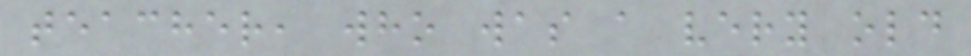teacher, who was a very old
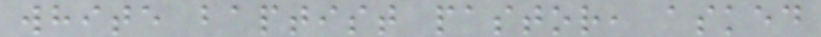white baptist pastor, asked
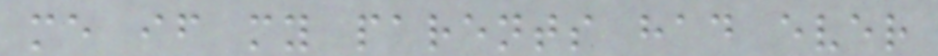me if my parents had ever
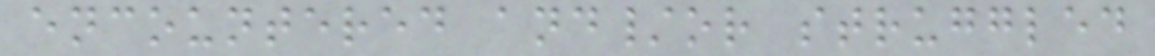encountered and/or struggled
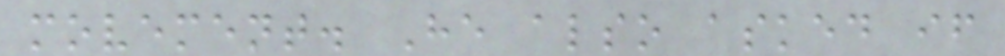movement. He also asked if
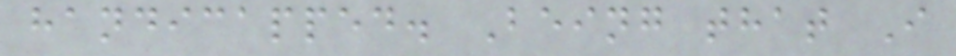handicapped. Being that I
